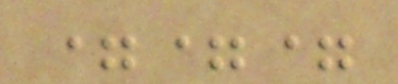===
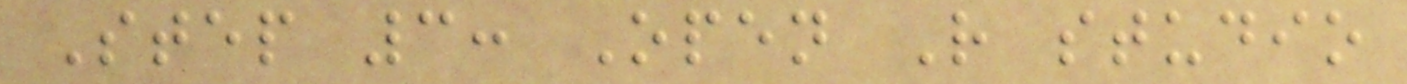Step 3: Open R studio
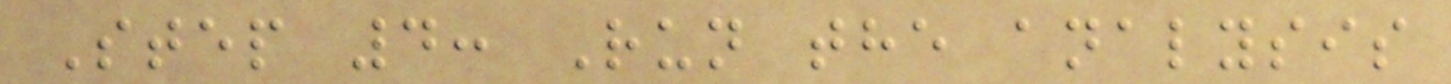Step 4: Run the analysis
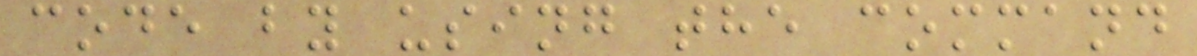code by using the command
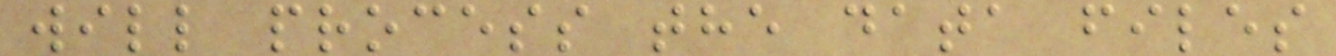will process the data files
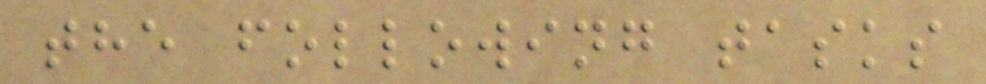the following tasks
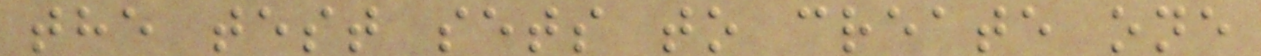the test sets to create one
